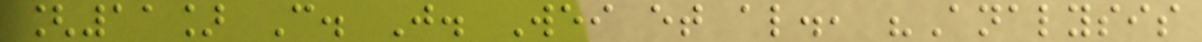[11] C. J. Wei et al., "Analysis
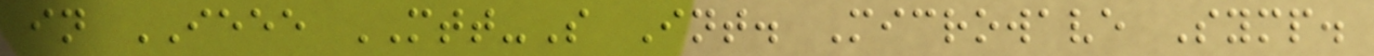in IEEE MTT-S Int. Microwave Symp.
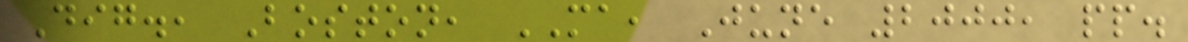Dig., Boston, MA, June 2000, pp.
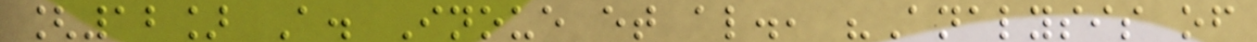[12] A. Inoue et al., "Analysis of
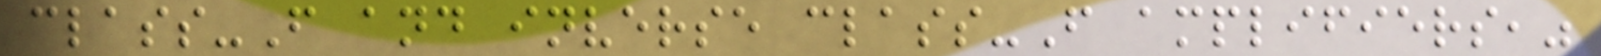class-F and inverse class-F amplifiers,"
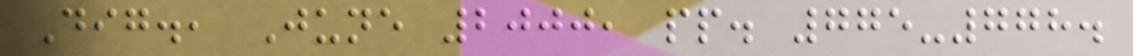Dig., June 2000, pp. 775-778.
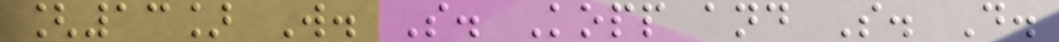[13] W. S. Kopp and S. D.
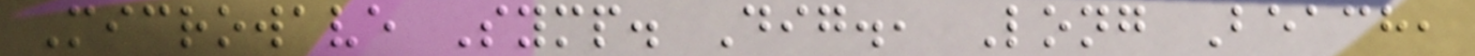Microwave Symp. Dig., Long Beach,
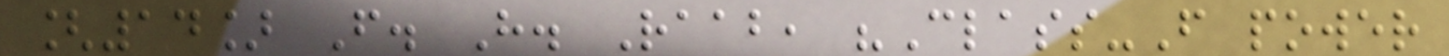[14] F. H. Raab, "Class-F power
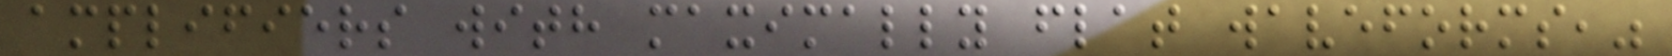amplifiers with maximally flat waveforms,"
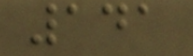141
